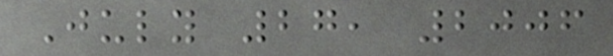July 27, 2006
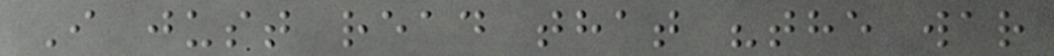I just read that "the war
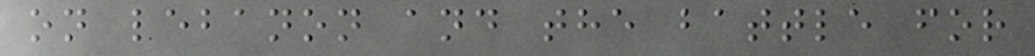on lebanon and the battle for
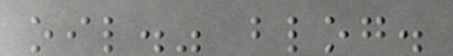oil." blog.
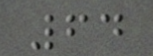64
